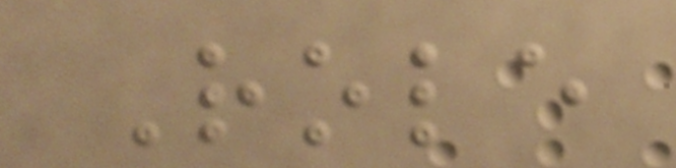Role
